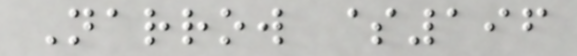Narrow $196
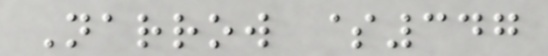Narrow $347
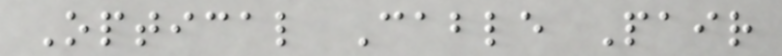Optical Cable Pair
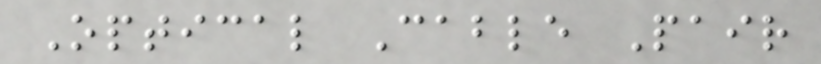Optical Cable Pair
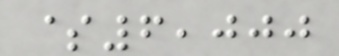$6,000
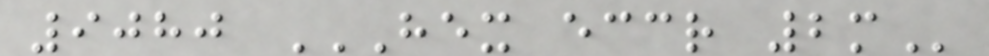9080 HEX ECCR 2M
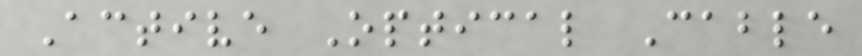Active Optical Cable
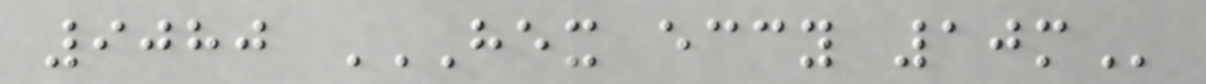9080 HEX ECCY 10M
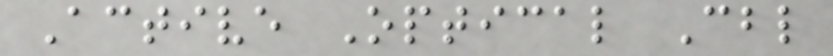Active Optical Cbl
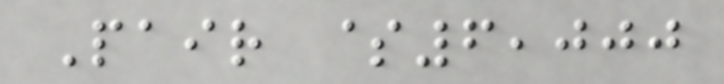Pair $6,000
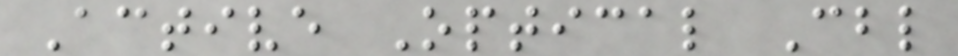Active Optical Cbl
